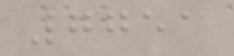7751
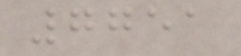7751
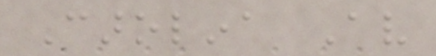Carolina Av
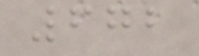672
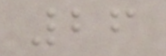26
